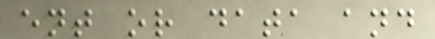ent or data and
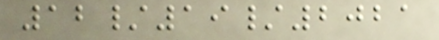12/19/2021
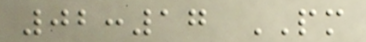02:17 PM
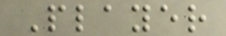Player
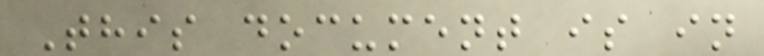This document is in
